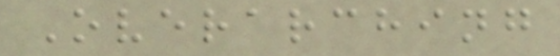Overarching
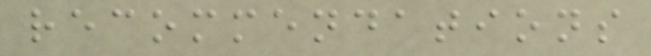recommendations
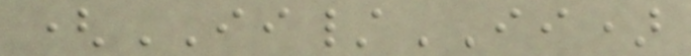(II/II)
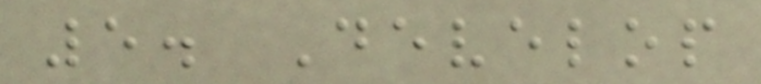5. Develop
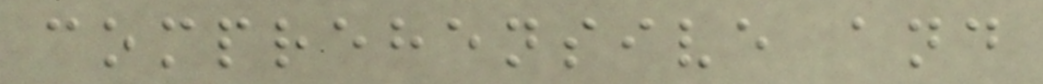comprehensive and
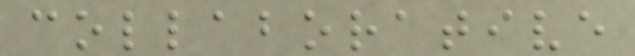collaborative
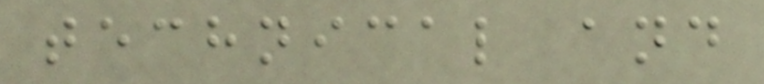technical and
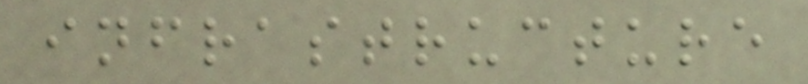infrastructure
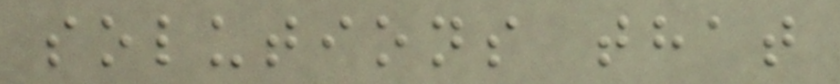solutions that
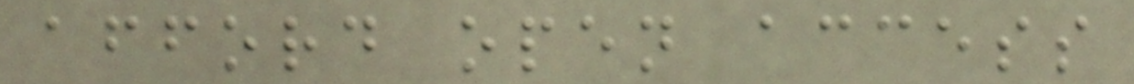afford open access
